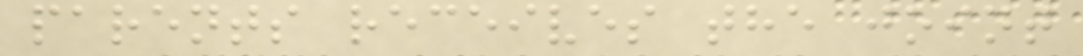parents receives the joint
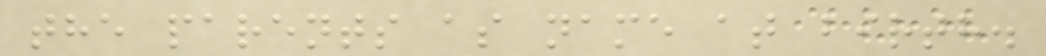the parents as name at birth.
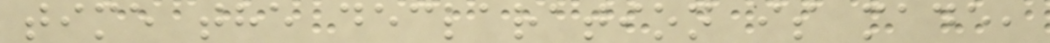time the declaration is made,
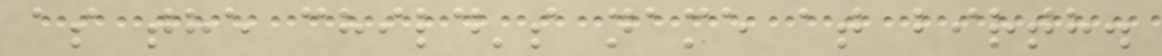as the child's name at birth.
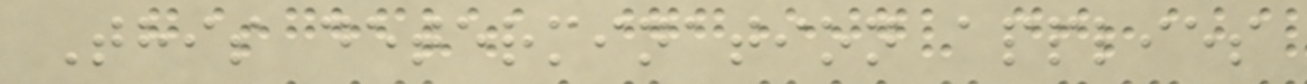This determination applies
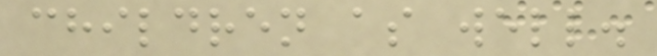children as well.
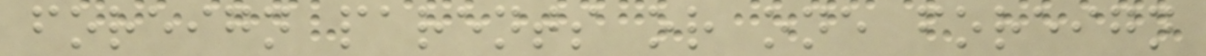foreign parents or one foreign
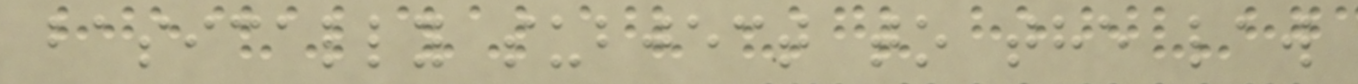basically subject to the law
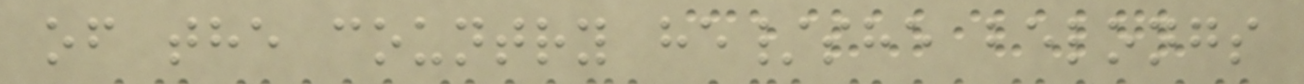of the country he/she belongs
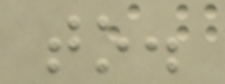to.
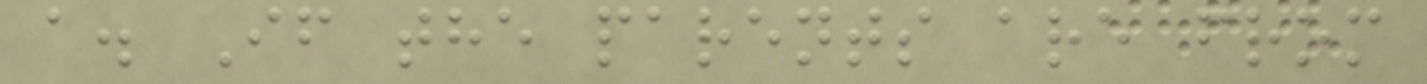a. If the parents are from
